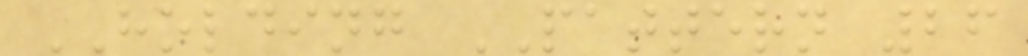HOLDING PATTERN 26
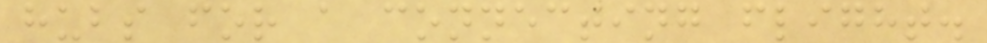hubs for a connecting flight.
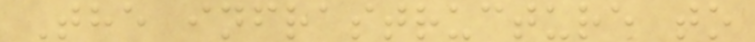The infrastructure to
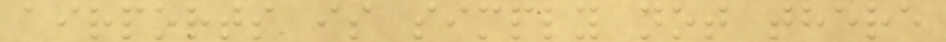airports is simply not there
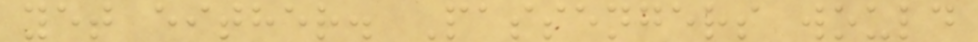yet either. Passengers would
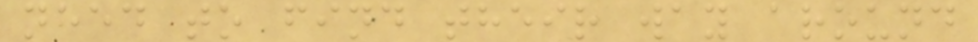need to find their way around
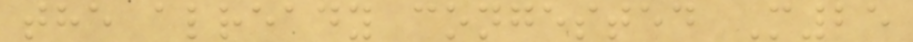the already congested M25
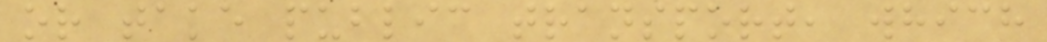or take public transport, which
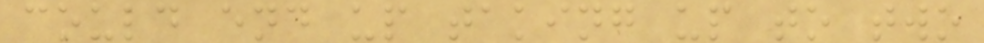could end up taking up to two
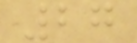27
